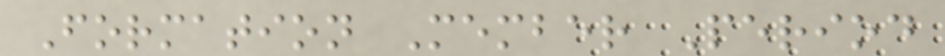Formation Member Period
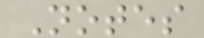Notes
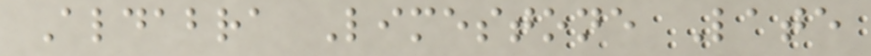Aldabra Limestone Late
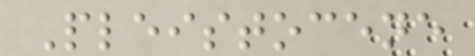Pleistocene
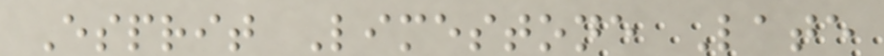Esprit Limestone Late
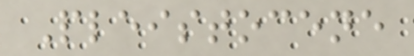Pleistocene
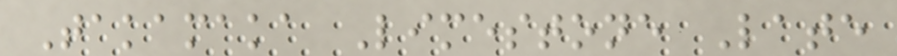Takamaka Limestone Late
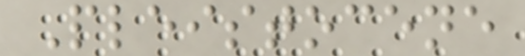Pleistocene
